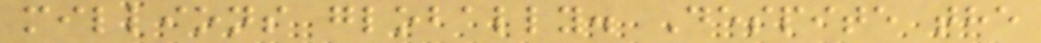millions globally. Despite the
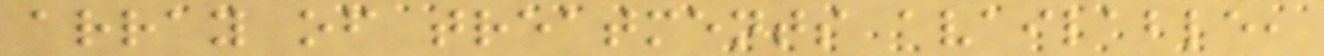array of treatments available,
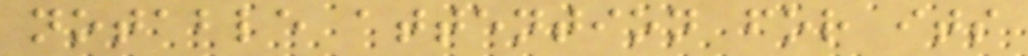notable attention for its
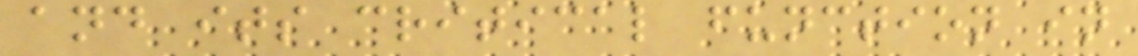and its critical function in
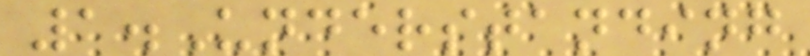1.Understanding
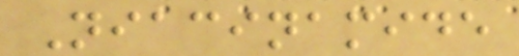Niacinamide
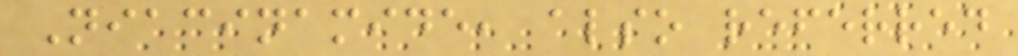Niacinamide, also referred
